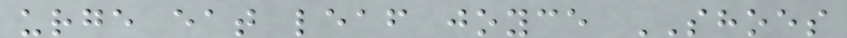urge eat leaf joyce SHOES
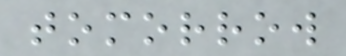tomorrow
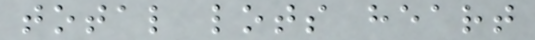total lots heart
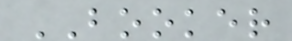BOOKER
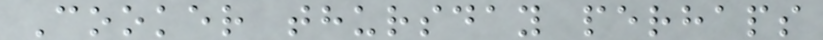Cooker thursday perhaps
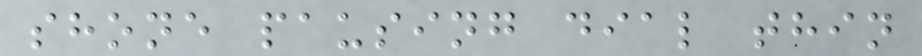shone pausing dial thin
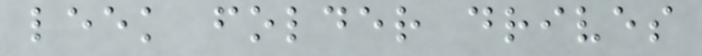leek folder drives
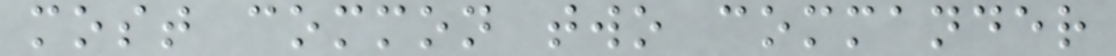most common two commander
